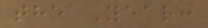the Year:
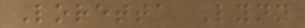Loretta Lynn
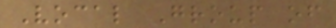Vocal Group of
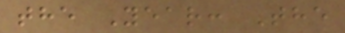the Year: The
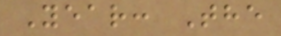Year: The
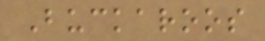Buckaroos
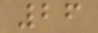26
